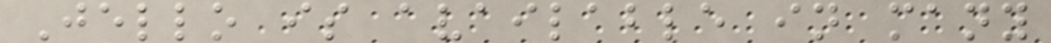Jello is available in many
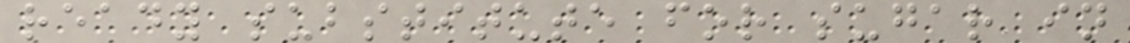ready substitute for sugar in
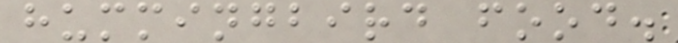hummingbird food.
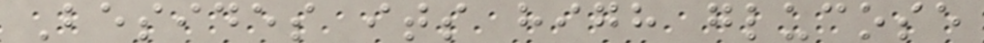Besides its high glucose
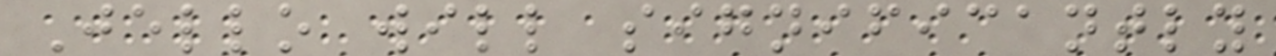Jello will significantly
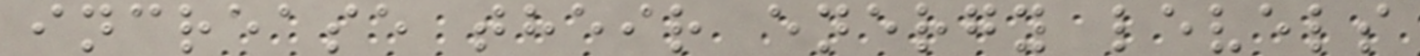increase their energy levels
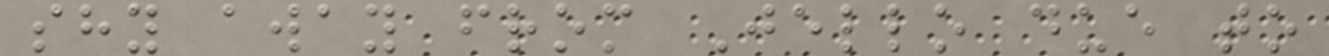shy away from Jello due to
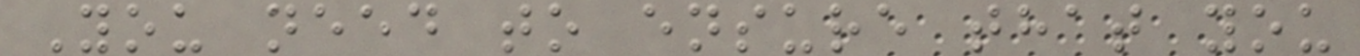You need to ensure that you
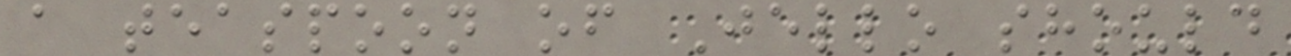a teaspoon of Jello should
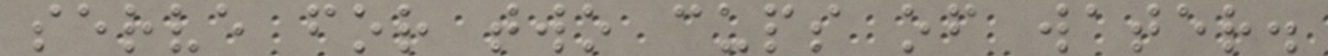serve for two cups of water.
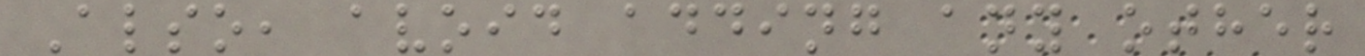Also, avoid adding any other
